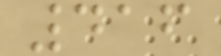416
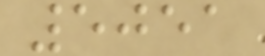5051
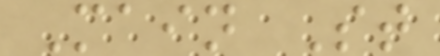Main St
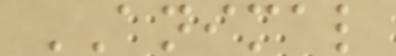ANIMAL
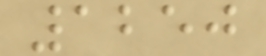1250
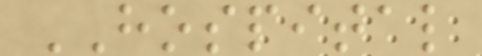HOSPITAL
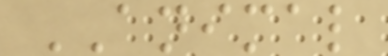ANIMAL
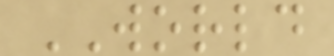WORLD
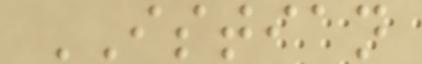ISTIAN
